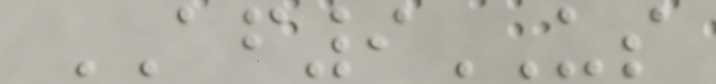AF9US
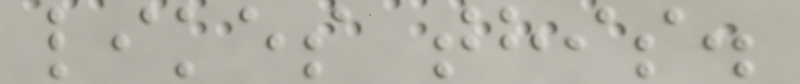likes this.
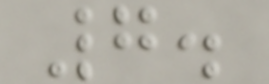7.
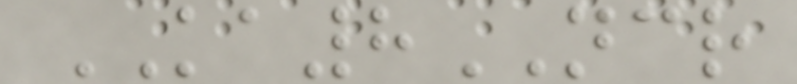KA8NCR
